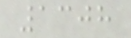1308
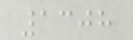1308
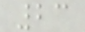23
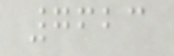7623
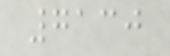7130
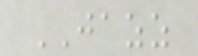JAZZ
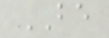BE
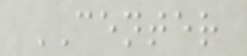CENTER
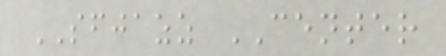SFJAZZ CENTER
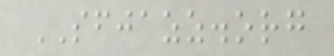SFJAZZ.org
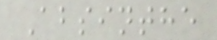Absinthe
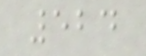524
